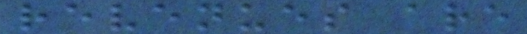revenues are
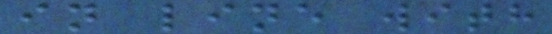in line with
